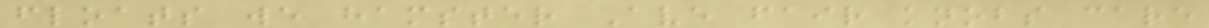floats we hamster Ave fair knobs care
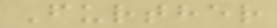Further
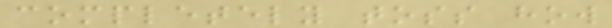completely toss how
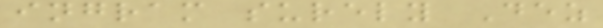ingram surely Dez
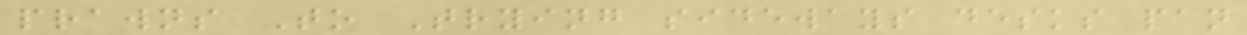prawns To Trying sideways desks pan
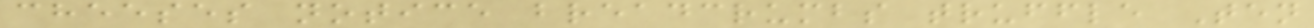cheeses notice breadcrumbs truffle Ten
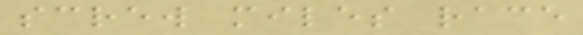screw miles race
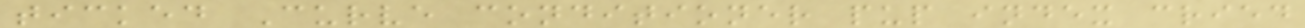ticked Curve conditioner pup index cried
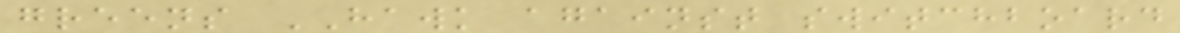greens HAWK against switchboard
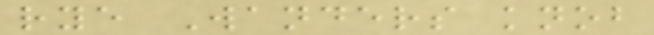rye Wanders knob
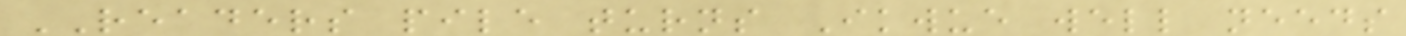READERS pile turns Ikwue well needs
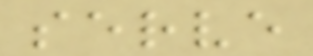serve
